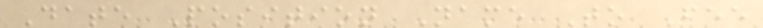Date Position Name To Fee
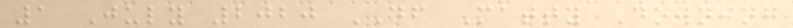1 July 2020 DF Matty Downing
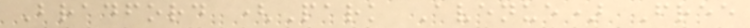Bradford (Park Avenue) Free
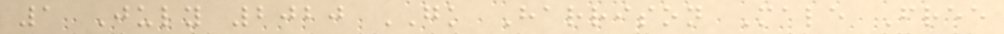1 July 2020 GK Harrison Male Free
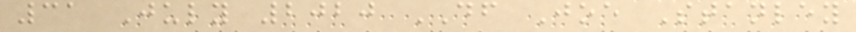31 July 2020 DF Joe Stanley
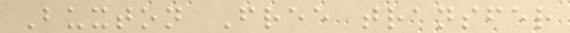Buxton Free transfer
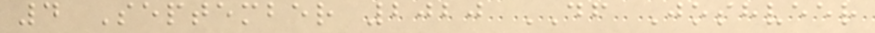4 September 2020 DF Joshveer
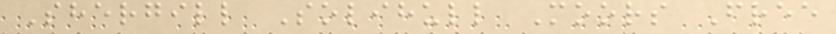Shergill Solihull Moors Free
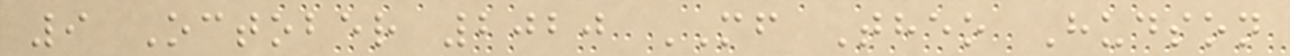9 October 2020 MF Theo Hudson
